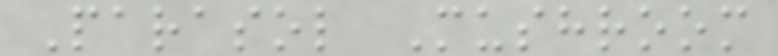Parasol Mushroom
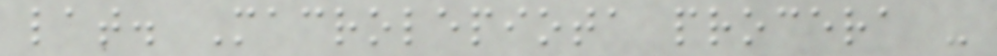lat. Macrolepiota procera -
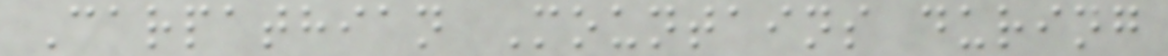Carpathian Mountains during
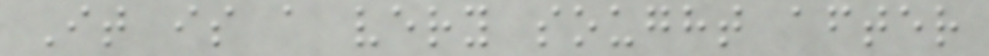It is a very sought after
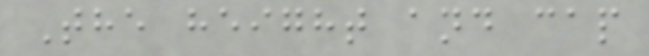The height and cap
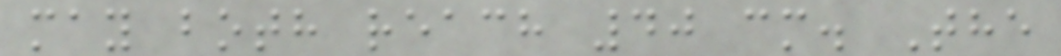may both reach 40 cm. The
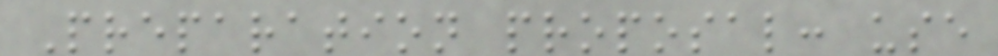Preparation proposal: use
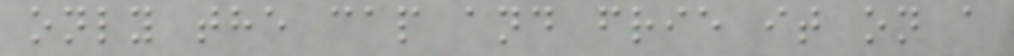only the cap and frie it on a
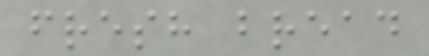fresh bread
